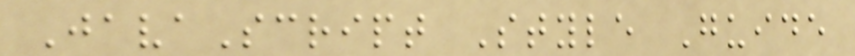JavaScript Style Guide
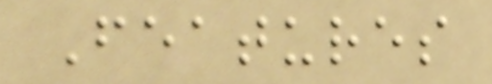Features
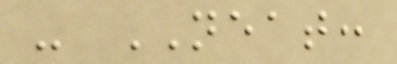- NEAT:
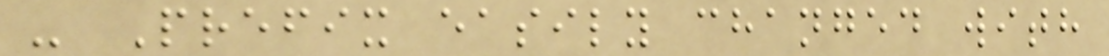- Prefix easily changed with
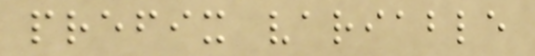prefix variable
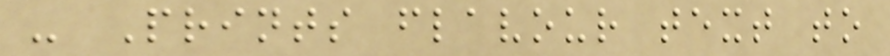- Prints flavour text to
